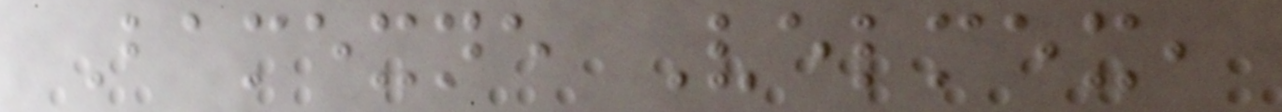Bamexne Velmex,
